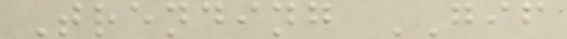Trending GIF
